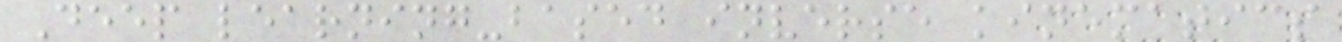Deep learning-based inverse kinematics
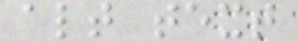alt text
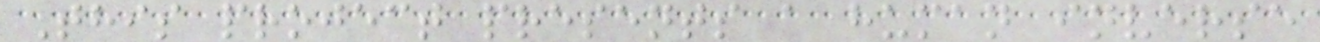This project presents a human inverse
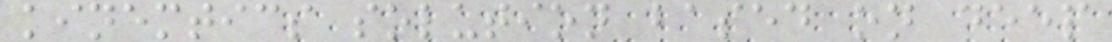kinemtics solution based on deep
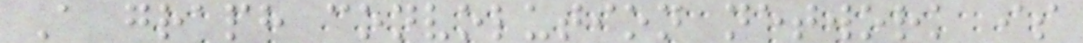A graph convolution network is
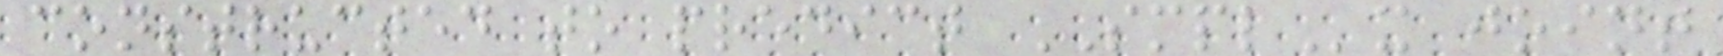constructed to predict SMPLx joint
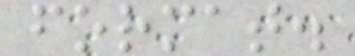format.
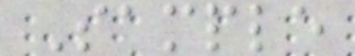Sample
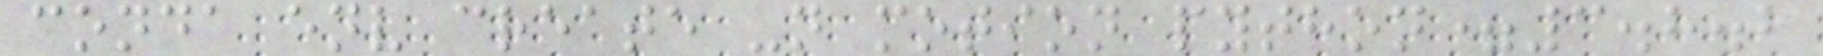conda env create -n motion python=3.8.2
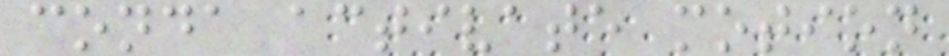conda activate motion
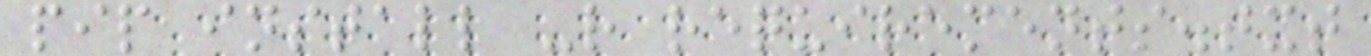pip install -r requirements.txt
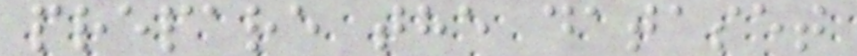prepare the dataset
